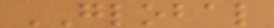GLOBAL
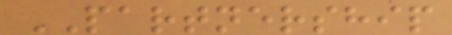PARTNERSHIP
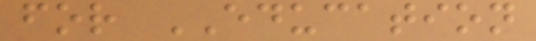for EDUCATION
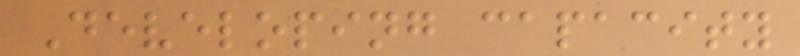Developing capacity
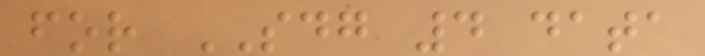for SDG 4 data
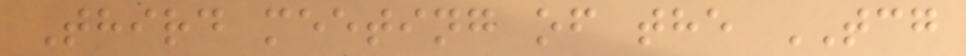Third meeting of the TCG
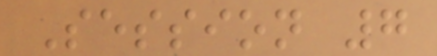Session 7
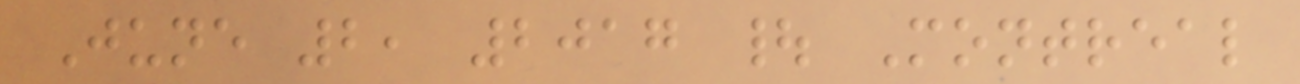June 2, 2017 | Montreal
